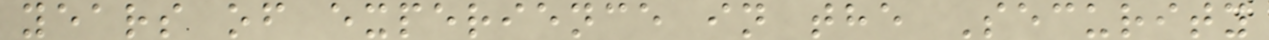years of experience in the Security
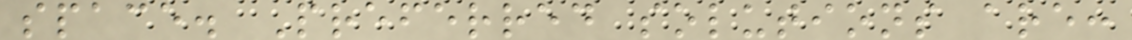space. Preferred solutions are:
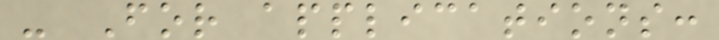- For applications:
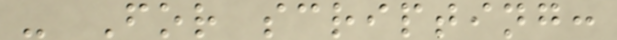- For scripting:
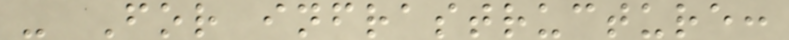- For infrastructure:
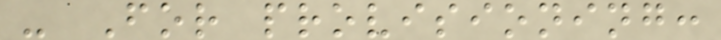- For provisioning:
